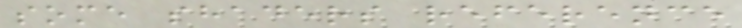some shaders reference
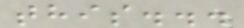this...
